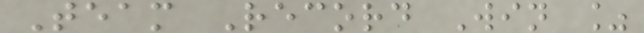Team Record Win %
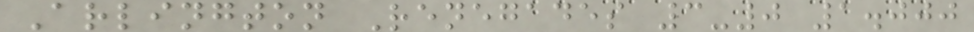Arlington Renegades 3-0 1.000
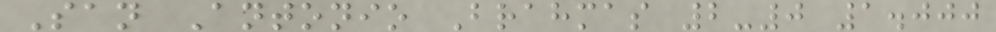San Antonio Brahmas 2-0 1.000
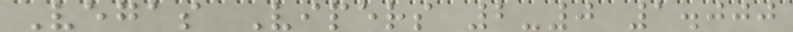Vegas Vipers 2-0 1.000
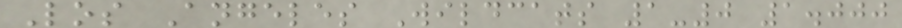Los Angeles Wildcats 1-0 1.000
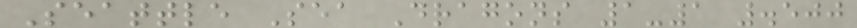Seattle Sea Dragons 1-1 .500
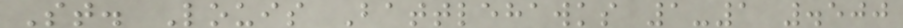St. Louis Battlehawks 1-1 .500
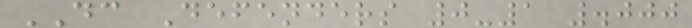DC Defenders 0-1 .000
